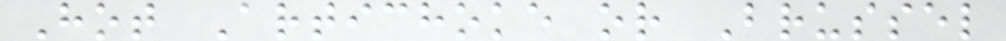Hot Artichoke or Brussel
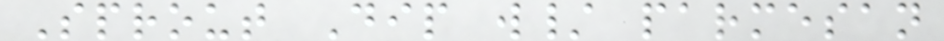Sprout Dip w/ parmesan
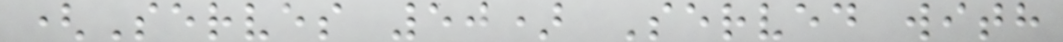(Serves 50) Served with
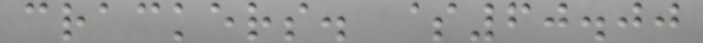crackers. $60.00
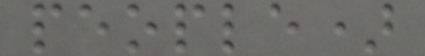people)
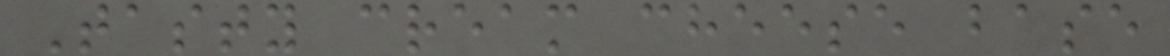Tasty cream cheese base
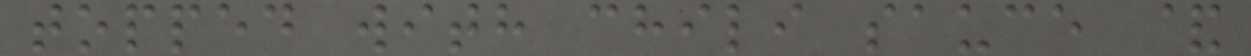topped with chili sauce &
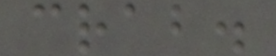crab.
